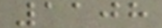1108
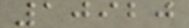10920
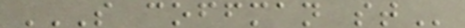S COFFMAN ST
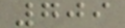709
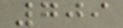709
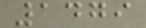1479
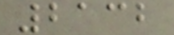2132
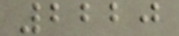2220
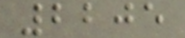2205
